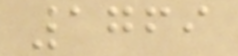1769
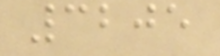3205
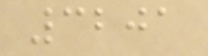3201
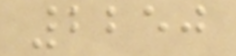2250
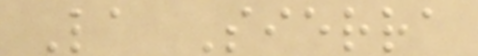La Sierra
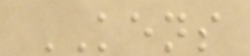KENS
